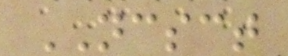NCSCT
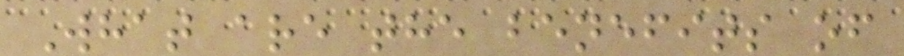What are the benefits of
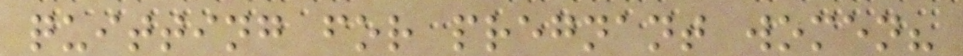quitting for pregnant women?
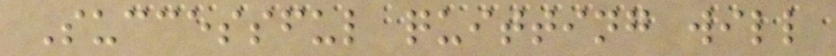Successful quitting will
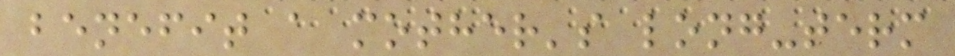benefit a mother's long-term
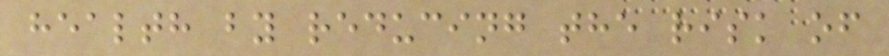health by reducing the risk of
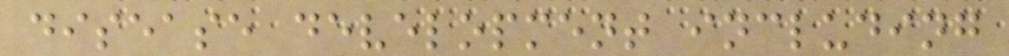disease development including
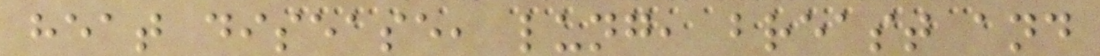heat disease, lung, breast and
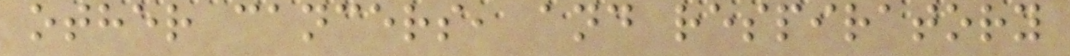other cancers, and respiratory
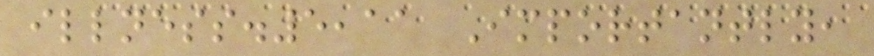illness.5,11 Importantly,
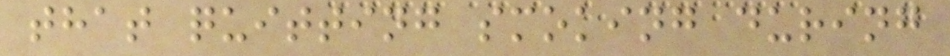that quitting smoking during
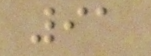91
